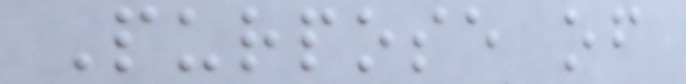Purpose of
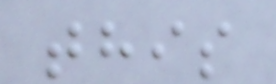this
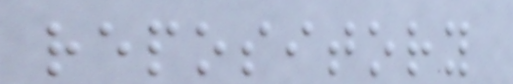repository
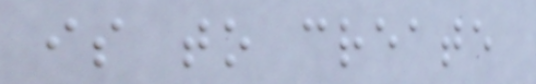is to create
